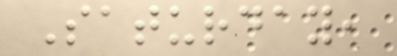Saturday,
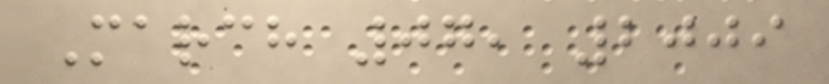March 07, 2009
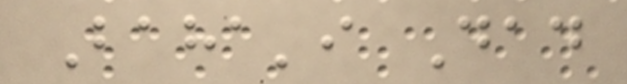Baha'i Dad
